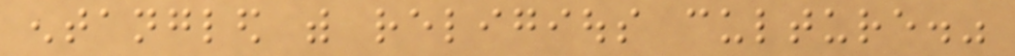entangled with religious culture."
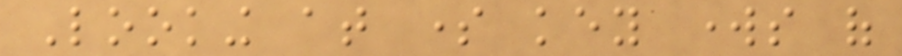Looking at some key works of
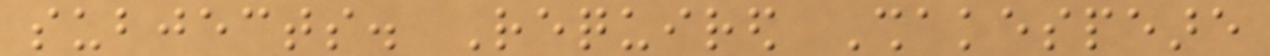subjects. Required Shakespeare
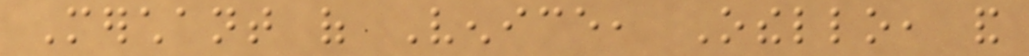Merchant of Venice, Othello, and
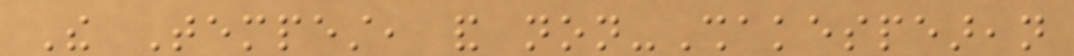The Tempest, and non-Shakespearean
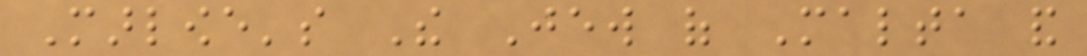Marlowe's The Jew of Malta and
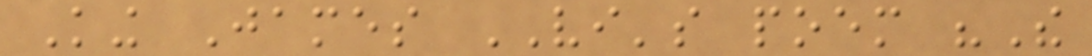King James VI's poem "The
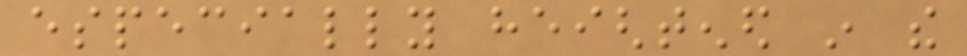especially heightened in the
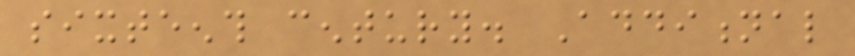sixteenth century. Additional
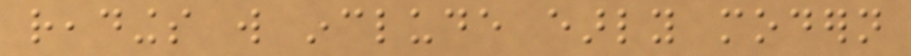readings will include early modern
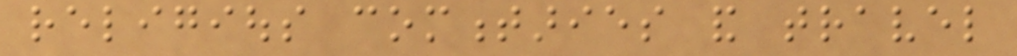religious commentaries and travel
